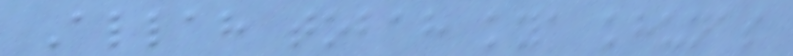Allah tobah kya khunas
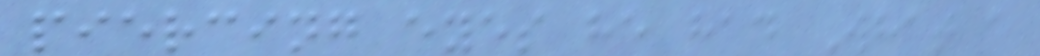piercing eyes he had What a
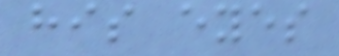his eyes
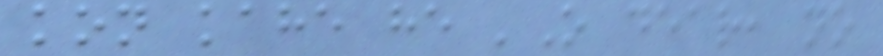kon kahe he 'O dear, no
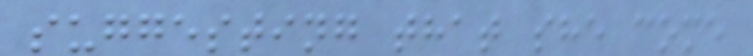suggesting that she come
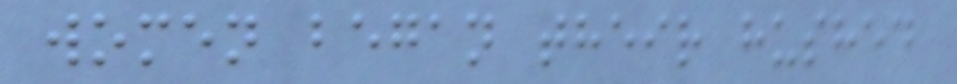women began their hushed
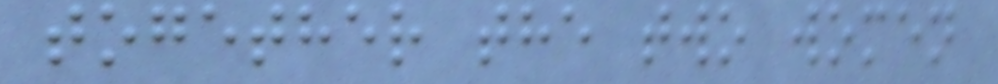together the two women
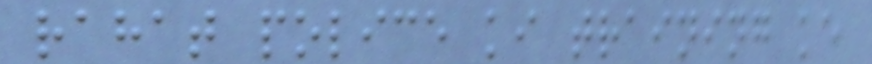rahat police ki training ke
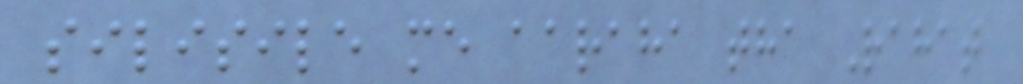silisile me aaraha tha Rahat
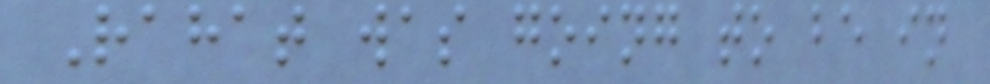Rahat was going to be in
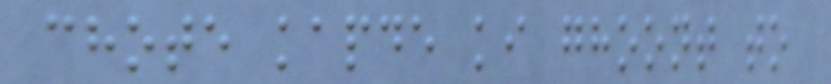chote kapde ki ghoont to
